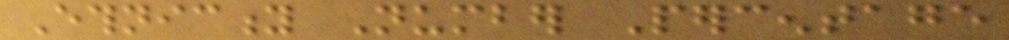Ethnicity Number Percentage
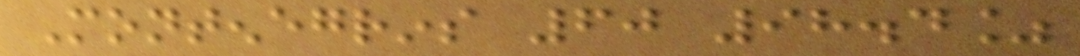Montenegrins 60 98.4%
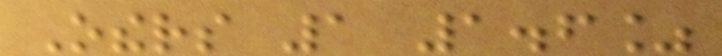Others 1 1.6%
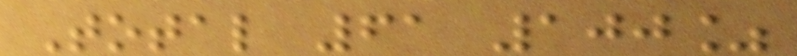Total 61 100%
